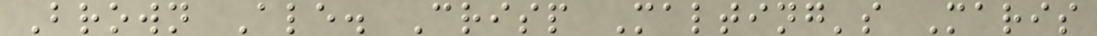Brown Ale. Crisp Malting's Maris
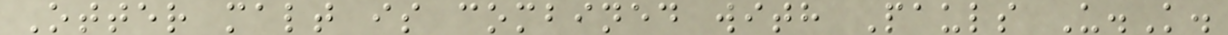Otter malt is combined with Pauls U.K.
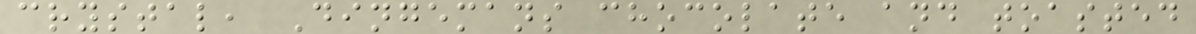crystal, Dingemans chocolate and toasted
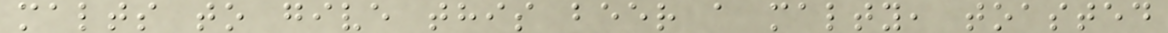malts to give this beer a malty, toasted
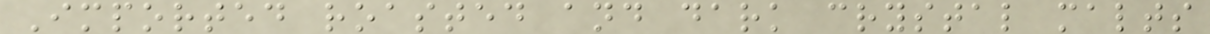Imported roasted and dark crystal malts
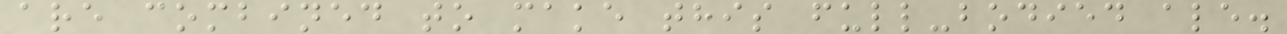are combined to make this full-bodied ale.
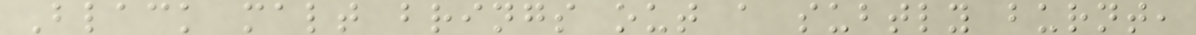Black malt brings out a subtly burnt,
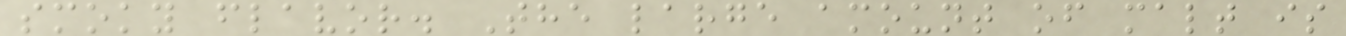smoky flavor. The large amount of malt is
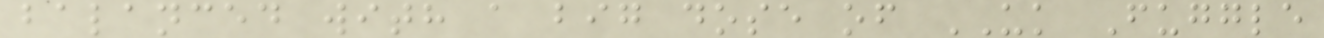balanced with a big dose of UK Fuggle
